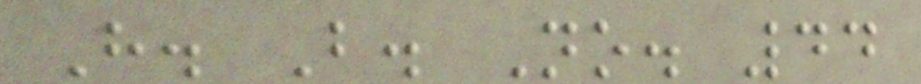H. B. No. 44
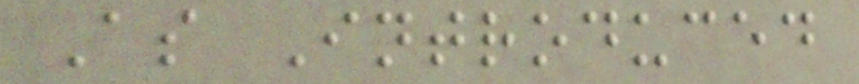As Introduced
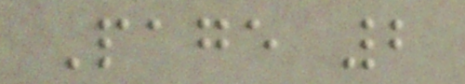Page 2
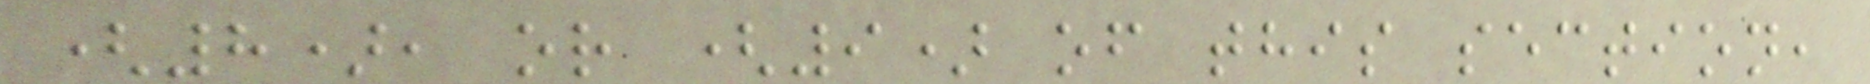(8), or (9) of this section,
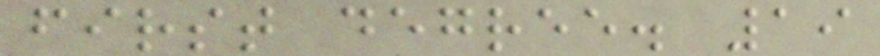first degree. 19
